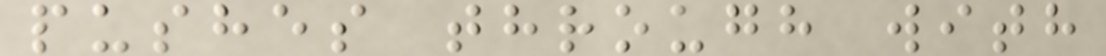pushes through with
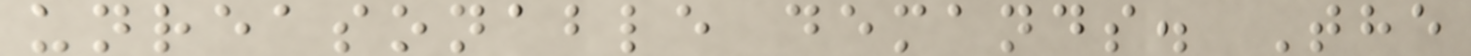unreasonable demands. The
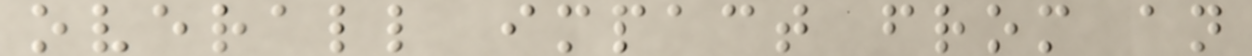overall impact from an
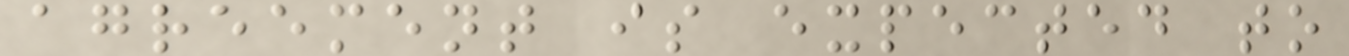agreement is expected to
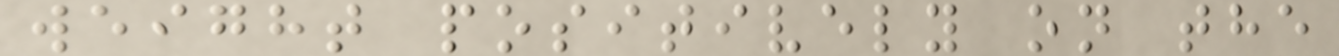weight positively on the
